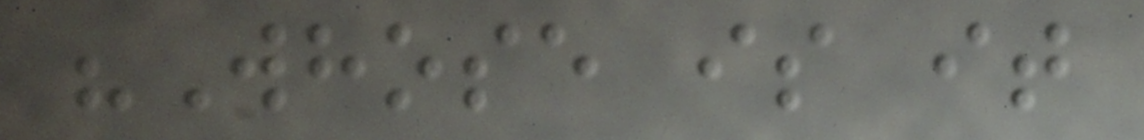"Whose is it
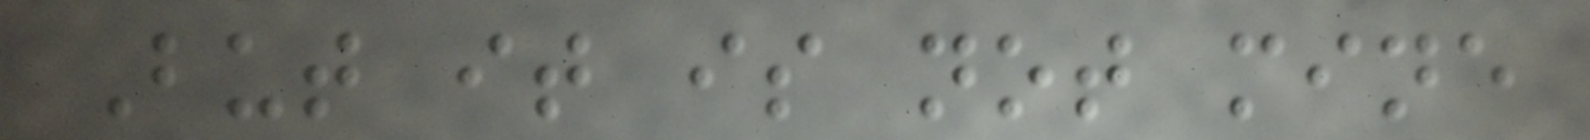But it is not mine
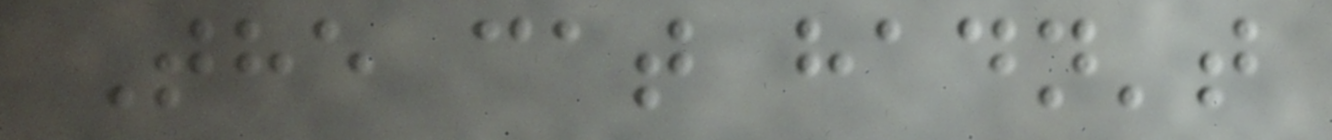The cat hadn't
